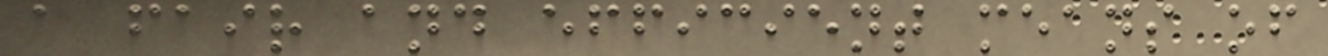a fair and efficient means of
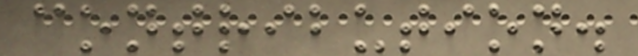contribution.
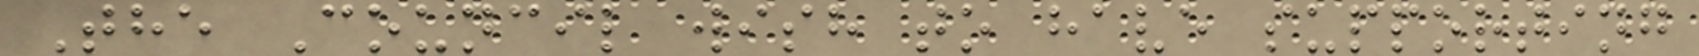The Council wish to have supporting
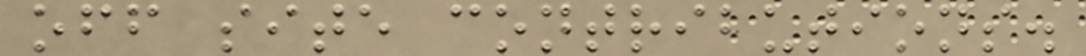off site contributions.
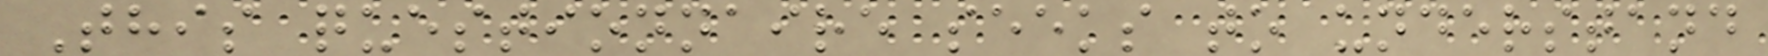This questionnaire seeks to understand
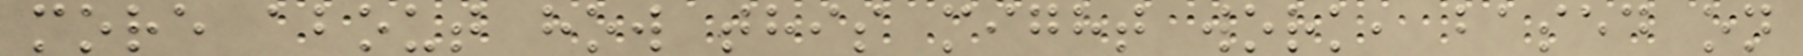more about how this might work, based on
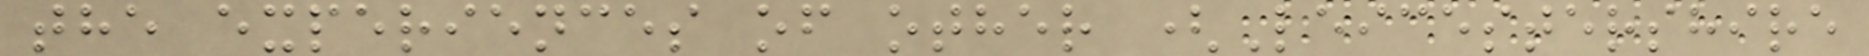the experiences of other (Leicestershire
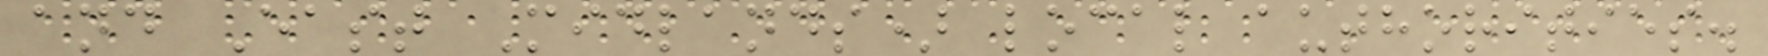and East Midlands) local authorities.
